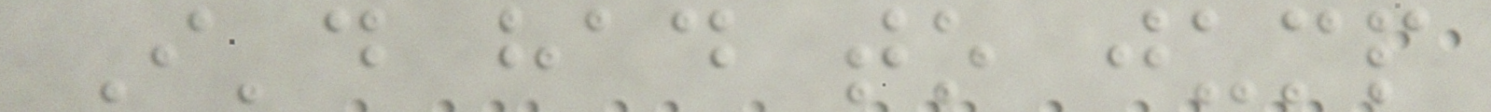I'd had to jump
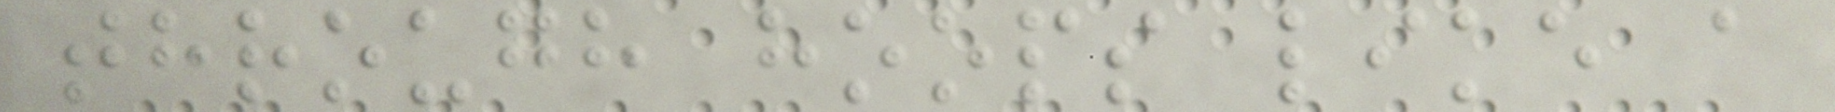through hoops like a
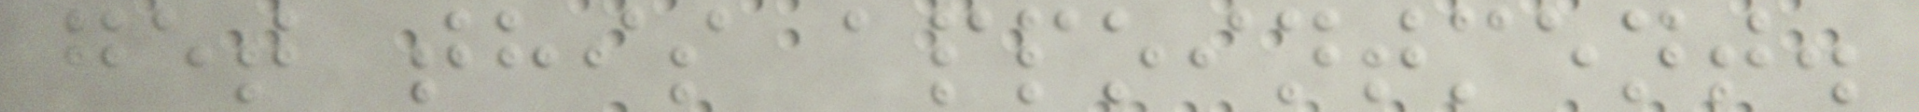get this appointment.
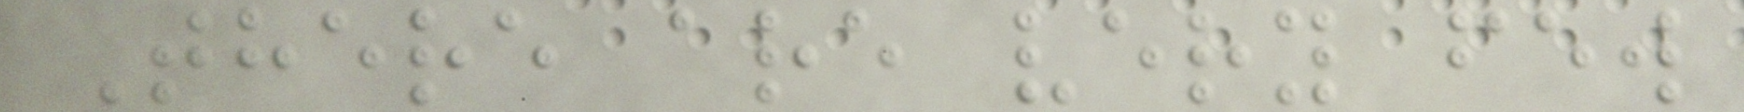There are very few
